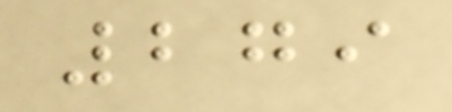279
